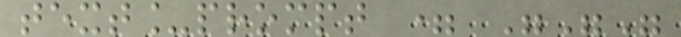text_prompt = """
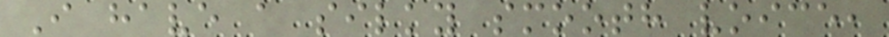I have a silky smooth voice,
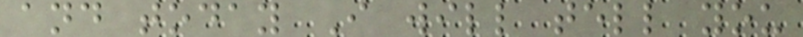and today I will tell you
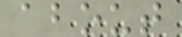about
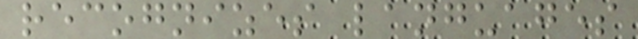recognizes languages
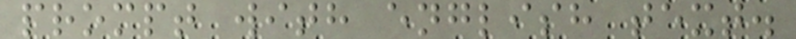prompt with english text.
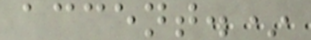accent.*
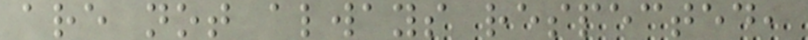are not always respected,
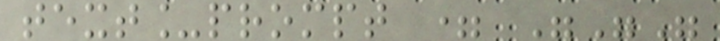text_prompt = """
